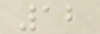12
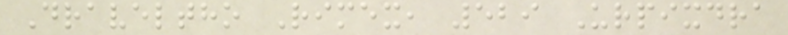Draveltho Rimex, 529 Urpixdra
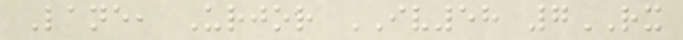Lane, Urjor IV58 7RX
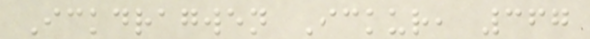Ickdragwen Ickur, 367
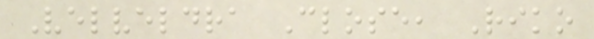Velveldra Close, Riko
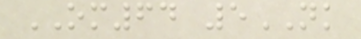OM64 5NK
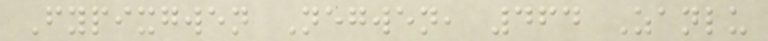Fypixgwen Negwen, 464 Zanlu
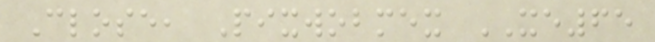Close, Pixwobmex XE65
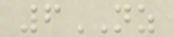6NZ
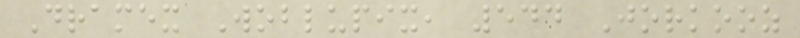Dramex Woblupix, 544 Jorkooz
